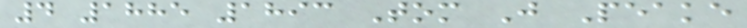4 1885 1893 Tom J Peake
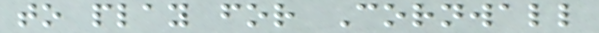to play for Cornwall
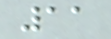11
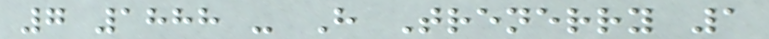7 1888 - H Trenerry 1
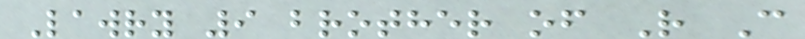Lawry 9 brother of R C
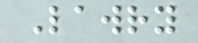Lawry
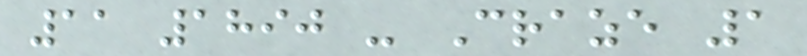11 1890 - Craze 1
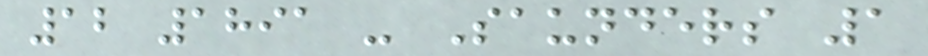12 1891 - Saunders 1
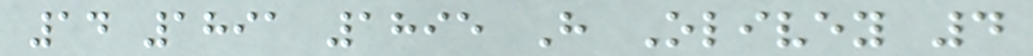14 1891 1895 H Olivey 4
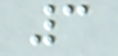3
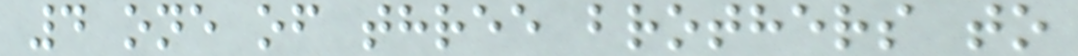4 one of three brothers to
